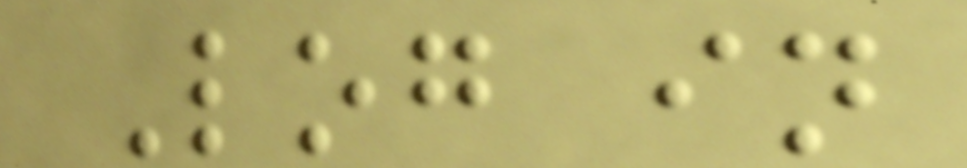Log in
